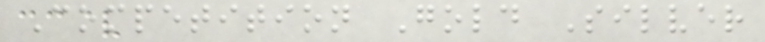Competition Gold Silver
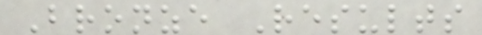Bronze Results
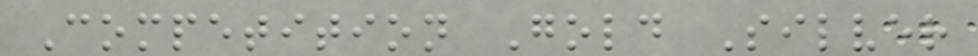Competition Gold Silver
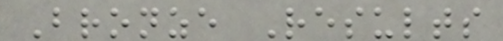Bronze Results
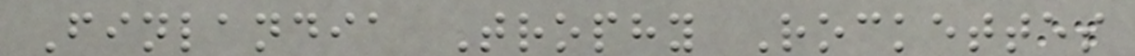Finlandia Trophy Rockettes
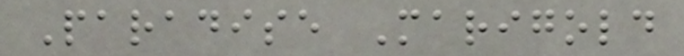Paradise Marigold
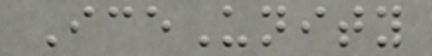IceUnity
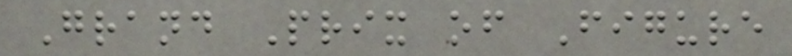Grand Prix of Figure
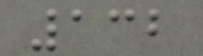132
